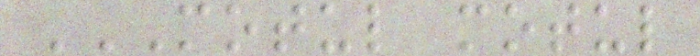MOTUL MOTUL
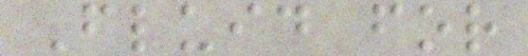Fluid for
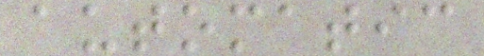automatic
